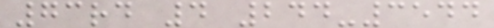73rd 4 244-3544
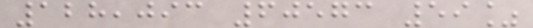128,093 60573 59%
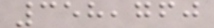358,760
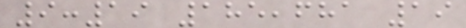9:19 185,681 19
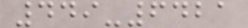449-6421
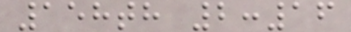158th 2:16
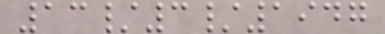13/3/1947
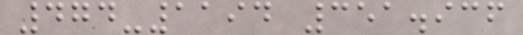474-1194 351.936
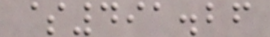$491.26
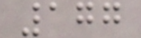177
